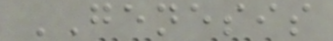GENESIS
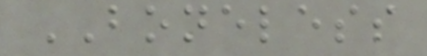BONELESS
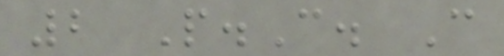2 P.C. C
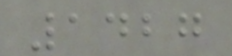1427
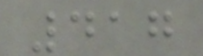417
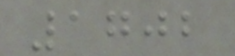1702
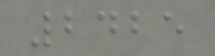2425
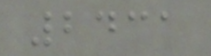2431
